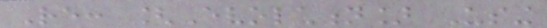Re: [Evolution] Using
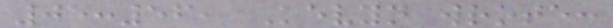05:56, Kevyn wrote:
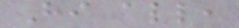Hi all,
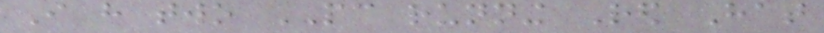I have two PC running Red Hat
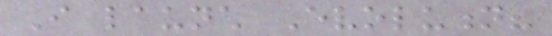I launch Evolution?
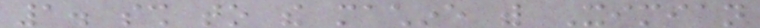1. ssh to the machine with Ximian
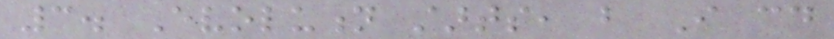3. Evolution starts, but I could
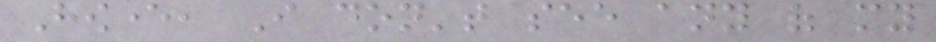However, I don't see any of my
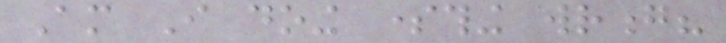Am I doing something wrong?
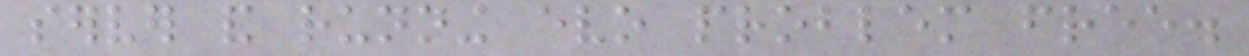server and running evo problem free.
